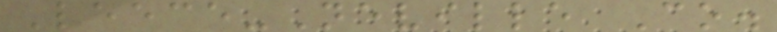Leece-Neville Co.
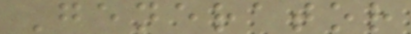Generator
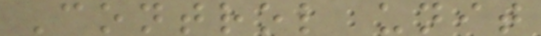Control unit
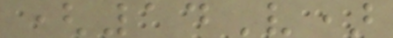(14V)
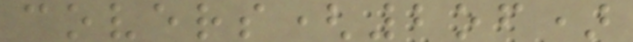covers(2of)
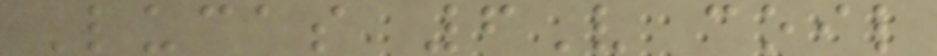Lucas 6V coil
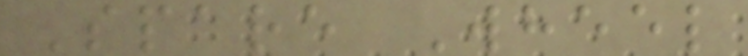Spare Wheel
